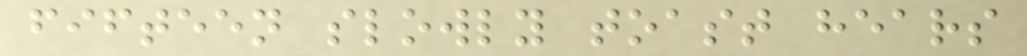fifteen slowly toast hears
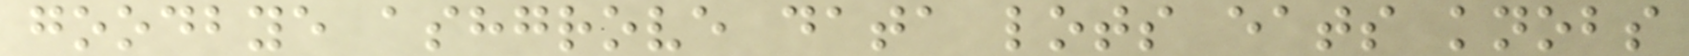goodbye ashgrove data lots eats knobs
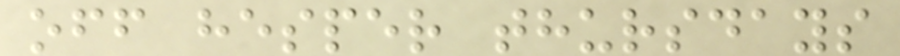off hesper thursdays
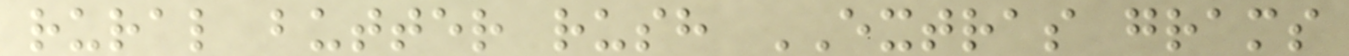rural butter rush EXTRAS grams
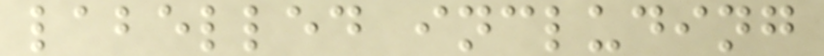labelled including
